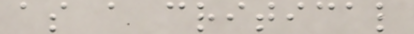as a critical
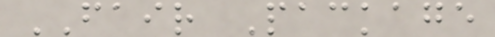FAIR Package
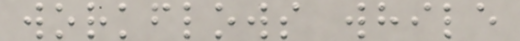workflows while
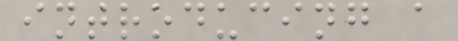introducing a
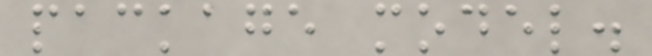package model.
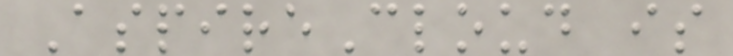AspireCloud is
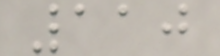110
